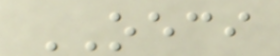OECI
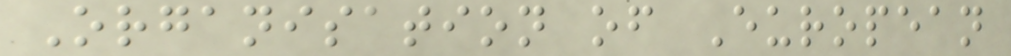Organisation of European
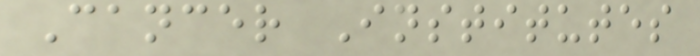Cancer Institutes
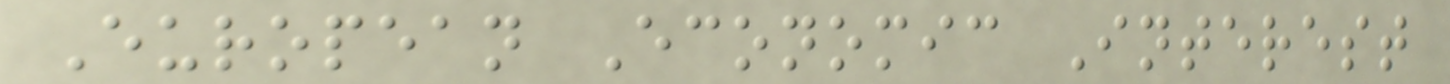European Economic Interest
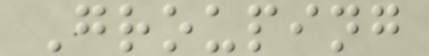Grouping
